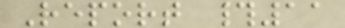Report #11
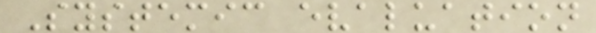Systemic evaluation
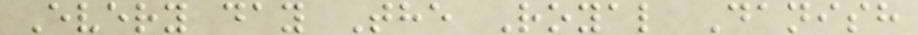Every day The Royal Danish
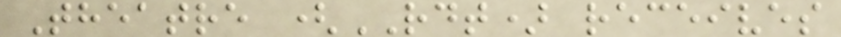Theatre (RDT) receives
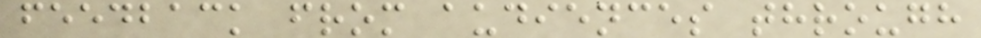feedback from audiences through
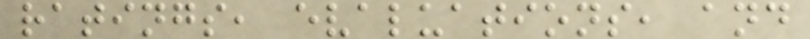ratings, evaluations, and
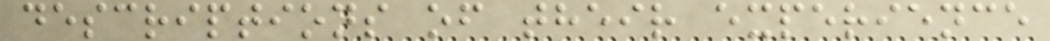descriptions of their experience
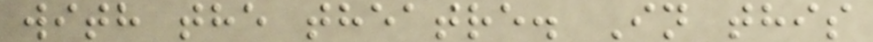with the theatre. In this
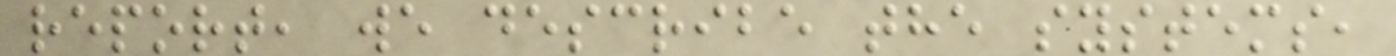report, we describe the systems,
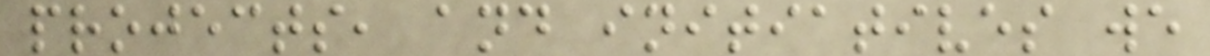projects, and initiatives we
